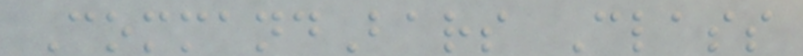CommandBars Class
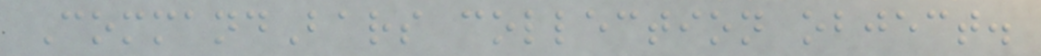CommandBars collection object.
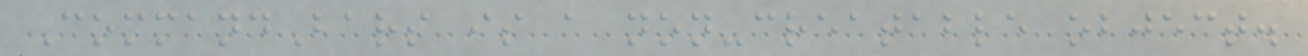CommandBars is a non-creatable object.
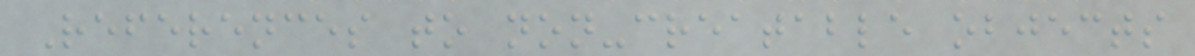References to non-creatable objects
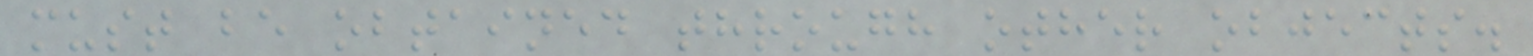must be obtained through other objects.
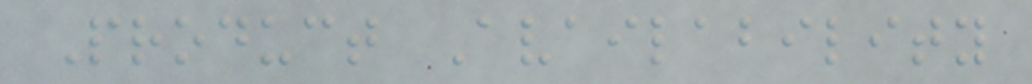Product Availability
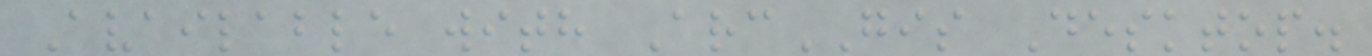Available with ArcGIS Desktop.
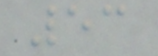53
